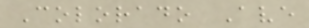Colorado Ave
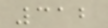312
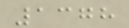1378
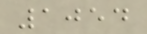1054
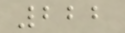222
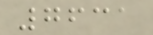7631
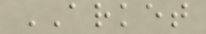ARKET
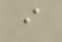i
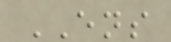ENS
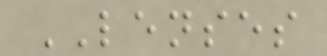LENSES
